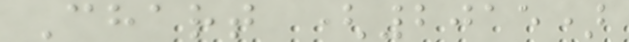Chart (2015)
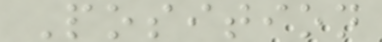Position
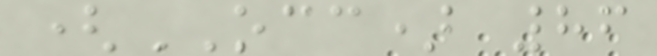(OCC) 86
